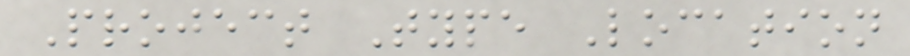Project Type Location
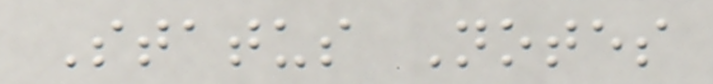Status Notes
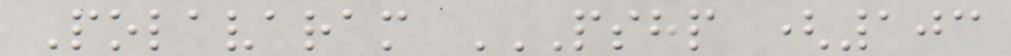Polavaram PSHP (103
